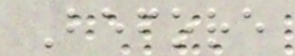Before
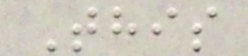This
